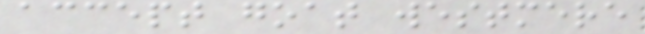accept goat westmere
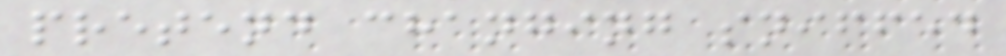pretend changing sniffed
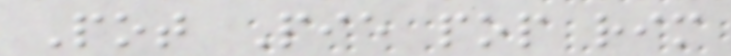Pot Pie pop rim
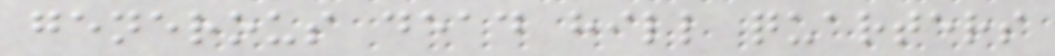generous dead hill quarters
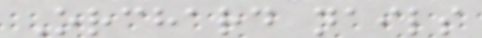Orchard nails
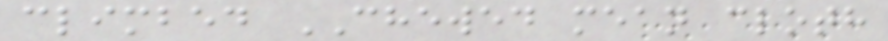climbed CHEWED mean cloth
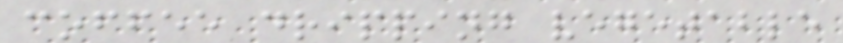coffee dripping vegetable
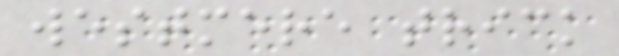westmere trick
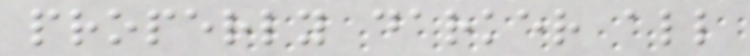properly darker all
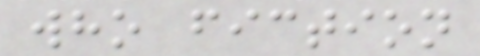who fiction
